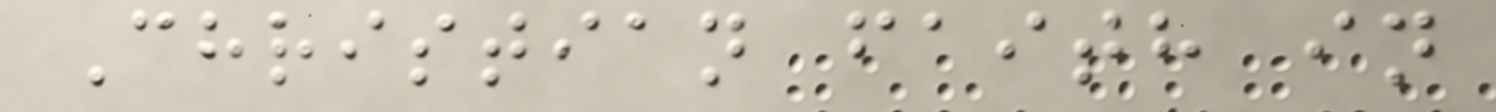Christian faith in
